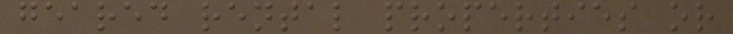geared rental properties or
